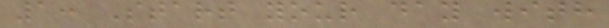1: Start your day with
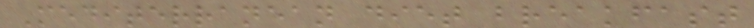Mediterranean diet breakfast
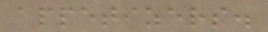appetizers.
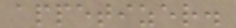appetizer.
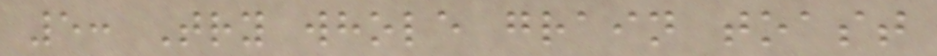5: Try whole grain toast
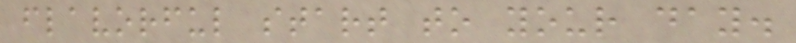flavorful start to your day.
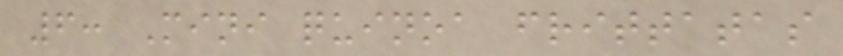6: Mini quinoa frittatas
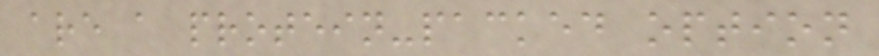are a protein-packed option
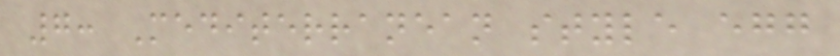7: Mediterranean style egg
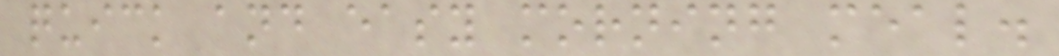quick and easy morning meal.
